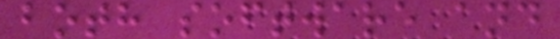both software and
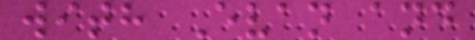with Evan and
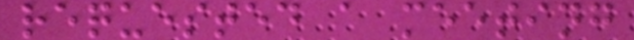requested a meeting
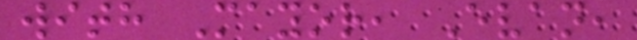with Mayor, Evan,
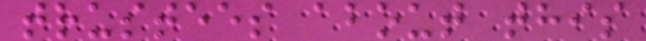trustees about this
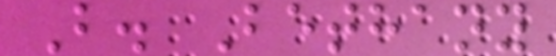B. Bethany
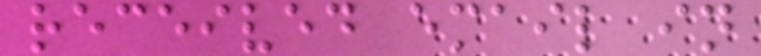received email in
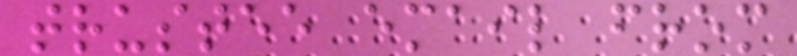trustee email from
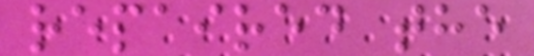repaired the
